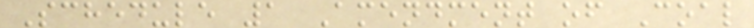Schedule 1 Amendment of Coal
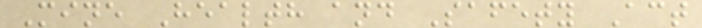Mine Health and Safety Act
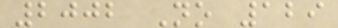2002 No 129
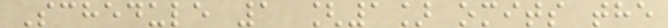Schedule 1 [1] omits the
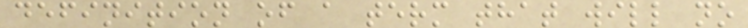definition of a term that will no
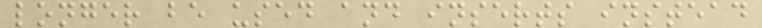longer be used and inserts instead
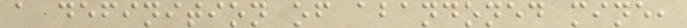a definition of abandoned mine,
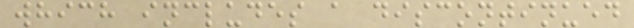which includes a discontinued
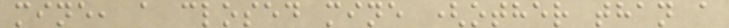mine, a closed mine (other than a
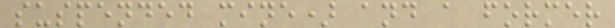suspended mine) and a former
